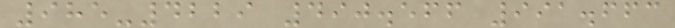985-4229 490.566 991.663
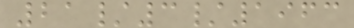21/3/1963
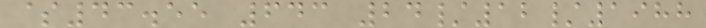$43.55 643 24/12/1988
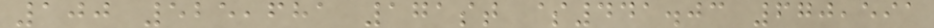100 525,681 171st $441.03 670,591
